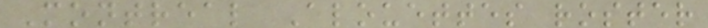Montreal Alouettes roster
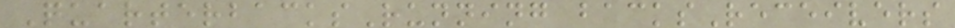QuarterbacksRunning backsReceivers
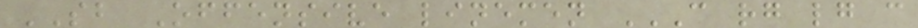SB Offensive linemen C RG LG C
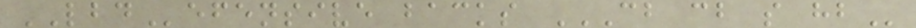LBDefensive backs CB CB S HB
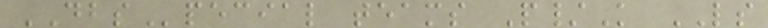DBSpecial teams P/K LS
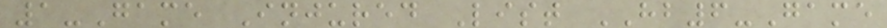1-Game Injured List HB6-Game
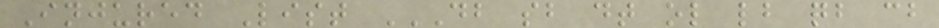Injured List DB SB DT OL LB QB CB
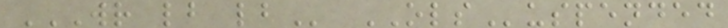WR LB LB OLSuspended
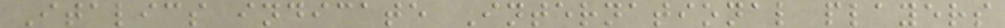Italics indicate International players
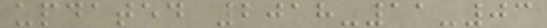updated 2018-11-03
